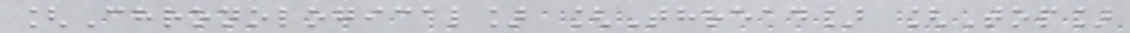[Chronological] [Thread] [Top]
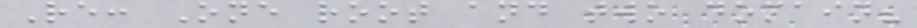Re: One root and two domain?
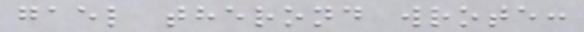gael therond wrote:
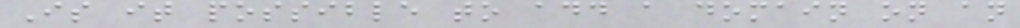Is it possible to add a domain on an
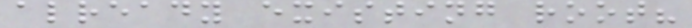already existing root?
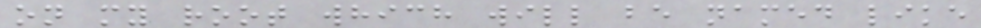on my root which will be named like
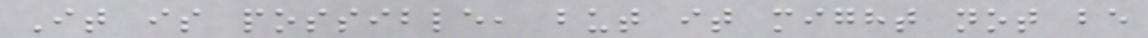It is possible, but it might not be
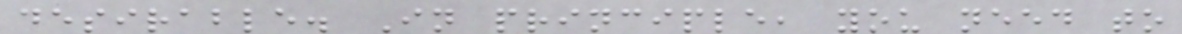desirable. In principle, you need to
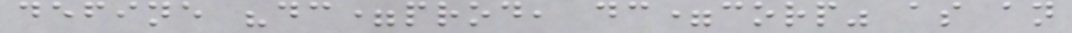define "dc=prod, dc=corp" as an
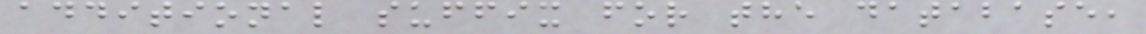additional suffix for the database,
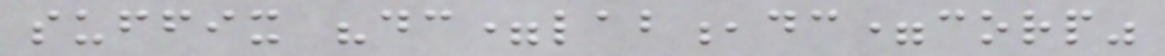suffix "dc=lab,dc=corp"
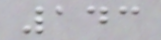143
